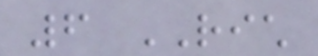6 RICH
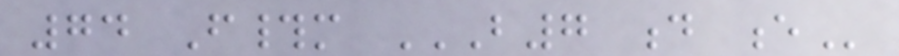74 F#m B7 D E
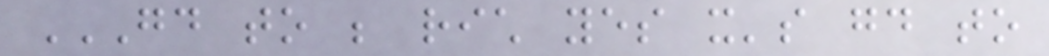GOOD TO BE RICH YES IT'S GOOD TO
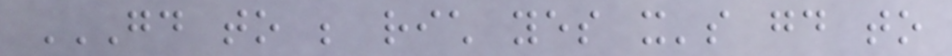GOOD TO BE RICH YES IT'S GOOD TO
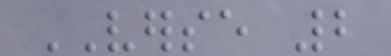VERSE 2
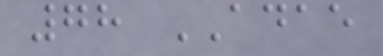78 ADAE
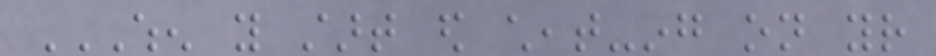WHEN YOU START ED CHEAT-ING ON YOUR
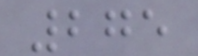275
